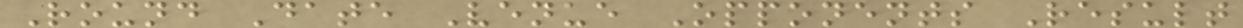Round Date Venue Opponents Result
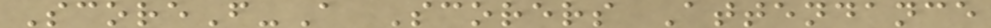ScoreF-A Scorers Attendance
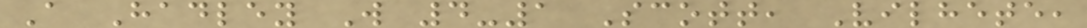A Hadley W 4-1 Scott, Vilhete,
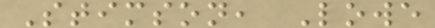Stimson, Lowe
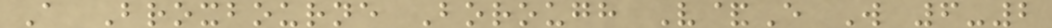A Broxbourne Borough V&E W 6-2
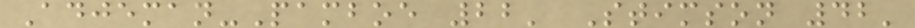Adjeman-Pamboe 22' Stimson 42'
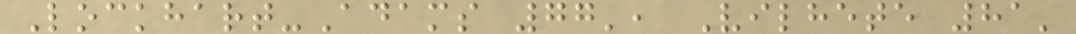Lockhart-Adams 77', Vilhete 81'
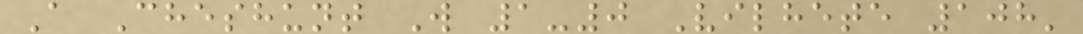A Cheshunt W 1-0 Vilhete 108'
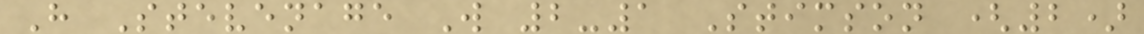H Stevenage W 2-1 Stimson (2)
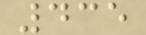435
